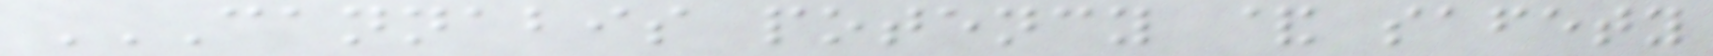CANNABIS POTENCY & SAFETY
